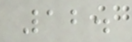12.
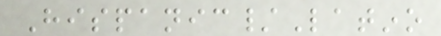Hispanic/Latino
